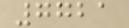7721
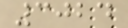3024
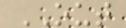OUT
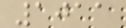1011
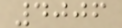4006
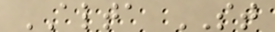ALTA ST
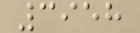3958
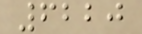6220
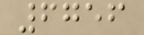6756
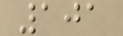101
